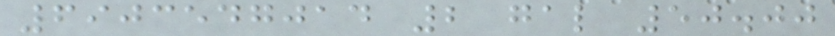6903547014 2 gal 50.00
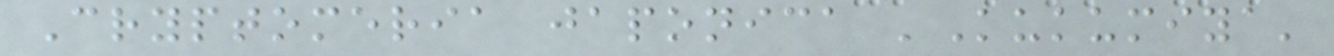Cryptomeria japonica 'Kukumiya'
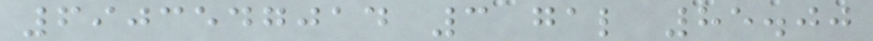6903547014 3 gal 85.00
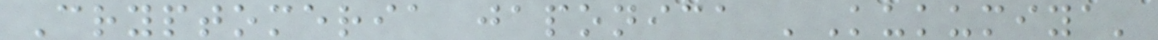Cryptomeria japonica 'Kukumiya'
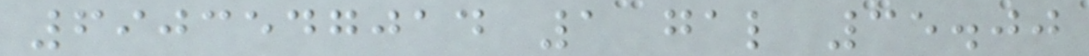6903547014 1 gal 35.00
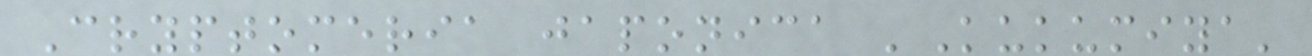Cryptomeria japonica 'Kukumiya'
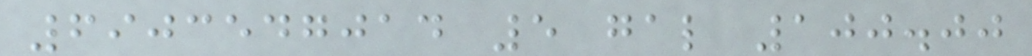6903547014 5 gal 100.00
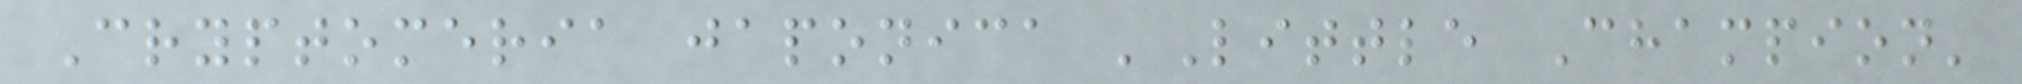Cryptomeria japonica 'Little Champion'
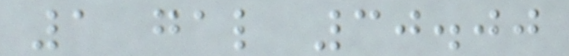1 gal 30.00
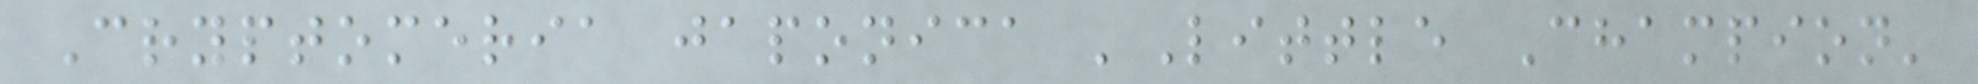Cryptomeria japonica 'Little Champion'
